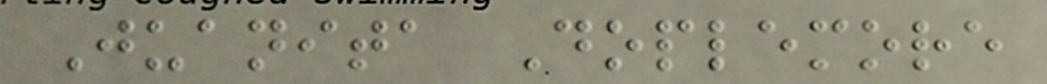Juanita Doplemore
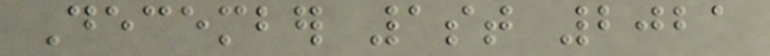December 1st 2021
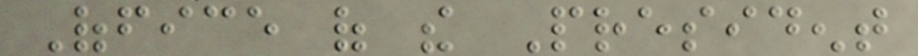Office of the President
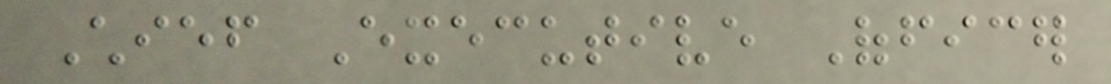Chief Executive Officer
